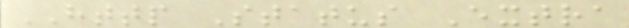HTTP Status Extra
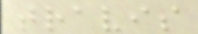travis
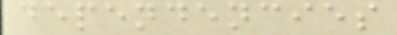dependencies
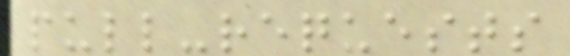pull-requests
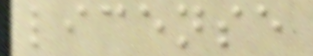license
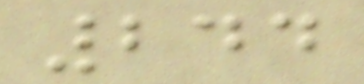244
